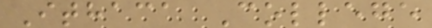Ithaca College
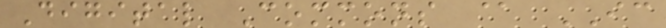Digital Commons @ IC
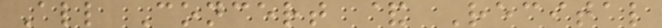All Concert & Recital
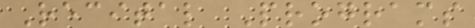Recital Programs
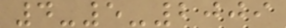4-5-2009
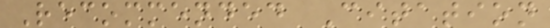Recommended Citation
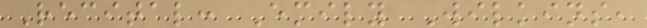Recital: Emily Wilkins,
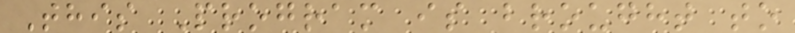This Program is brought to
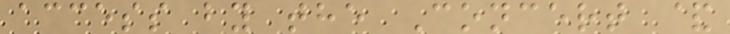access by the Concert &
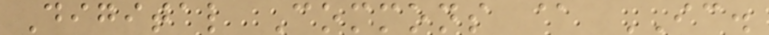Digital Commons @ IC.
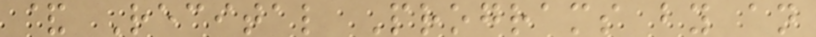& Recital Programs by an
